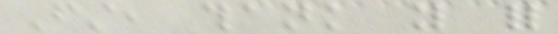First, thank you for
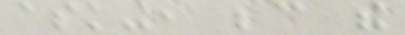asking, because the
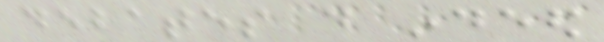debates do indeed
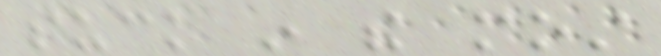suck in the most
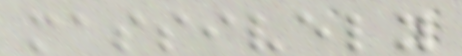massively
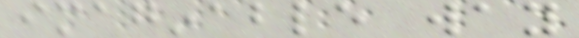imaginable way
